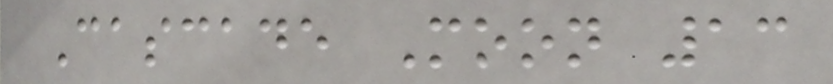Cascade Moon 13
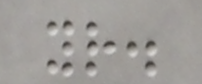yr.
